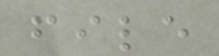file
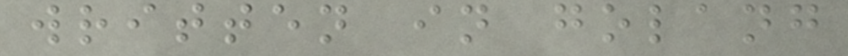written in golang
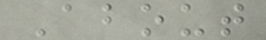About
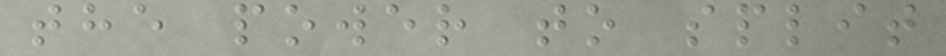the power to split
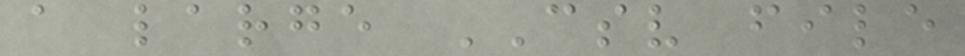a large CSV file
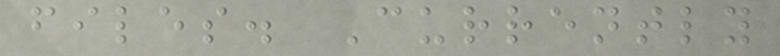files. Currently
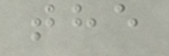the
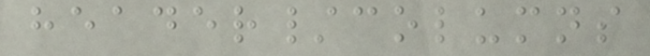header/columns
